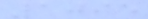1095
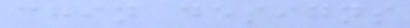chin designs
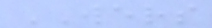WERS
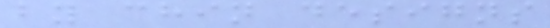by chin designs
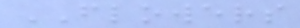FLOWERS
